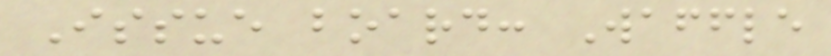Issue board: Waffle
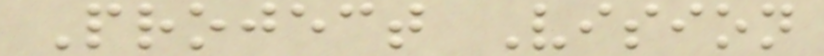Project Vision
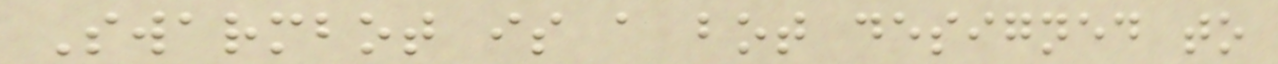Swarmbot is a bot designed to
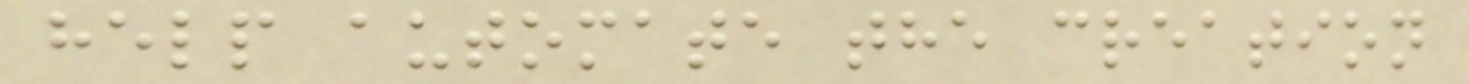help automate the creation
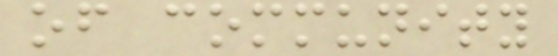of community
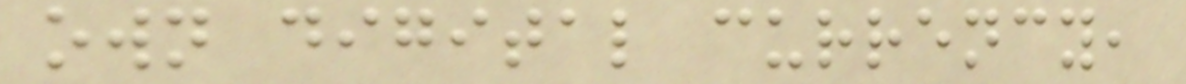own digital currency,
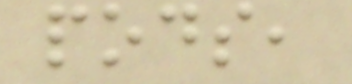pods,
